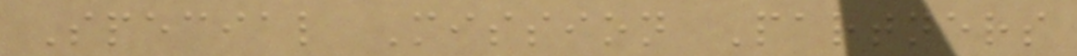Special Mission Partners
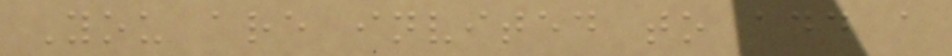You are invited to add a
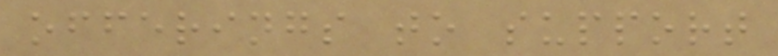offerings to support
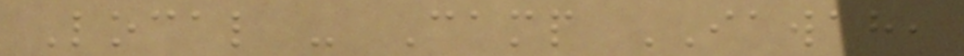Local - Camp IAWAH,
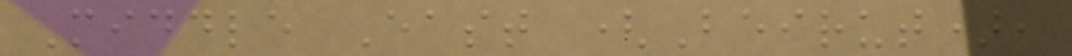Middle East (Beirut),
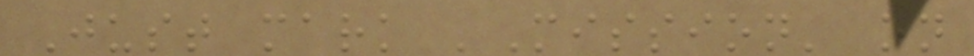Just mark 'Mission' on
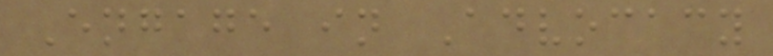Engage in Advocacy
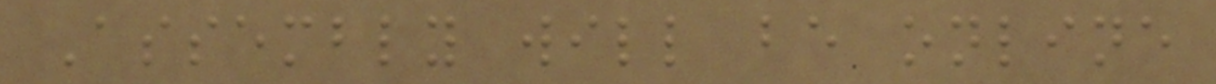Assembly will be online
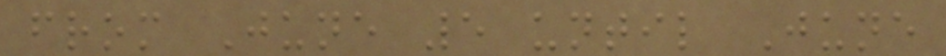from June 5 until June
